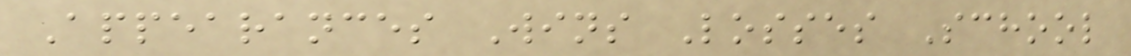Appearances Wins Losses School
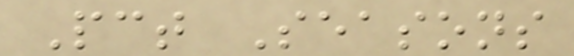Pct Seasons
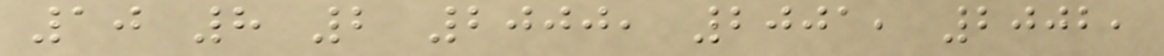10 8 2 2000, 2001, 2002,
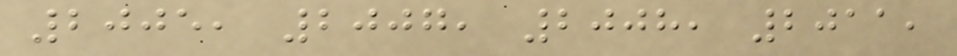2005, 2007, 2008, 2011,
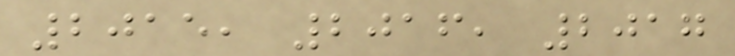2015, 2016, 2017
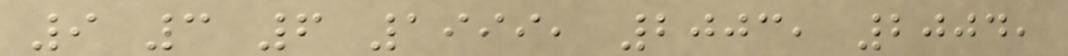9 3 6 1999, 2003, 2004,
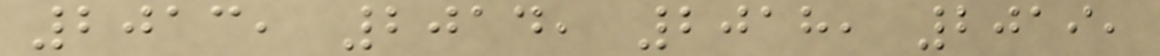2013, 2014, 2018, 2019,
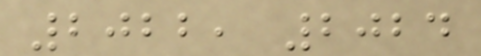2022, 2024
